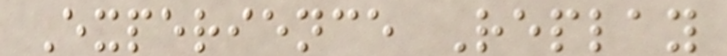Experience Replay
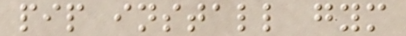pip install gym
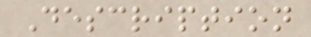Description
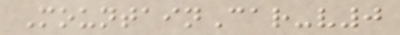MountainCar-v0
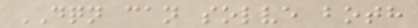DQN can solve both
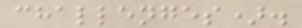challenges).
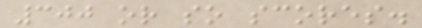300 or so scores.
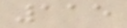115
